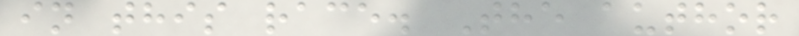in this race. The author
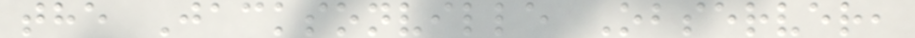the Jacksonville Observer,
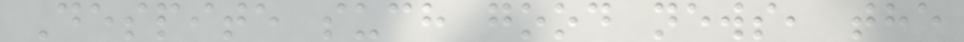Despite such good news, the
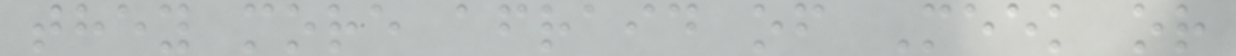they more afraid of Meek or
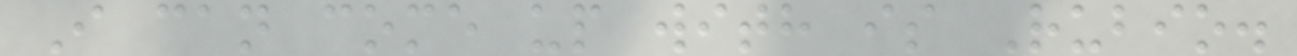I can come up with is Rubio.
